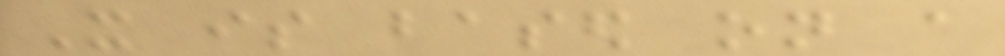It is based on a
